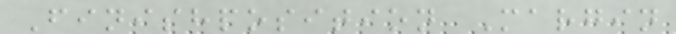Finishposition Margin
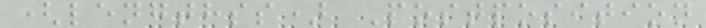(lengthss) Postposition
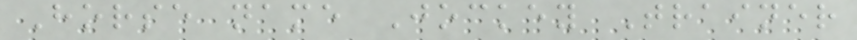Horse name Jockey Trainer
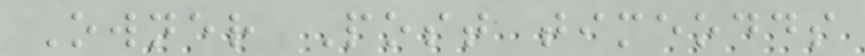Owner Post timeodds
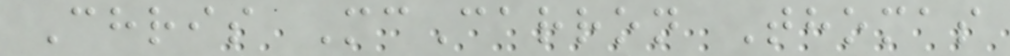Chris McCarron Thomas
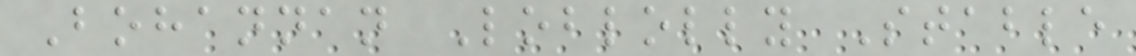Bohannan Loblolly Stable
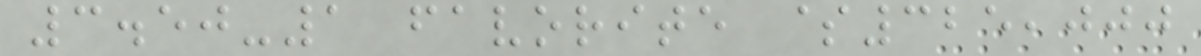3.50-1 favorite $325,000
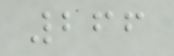266
